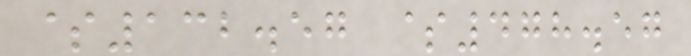$132.57 $478.57
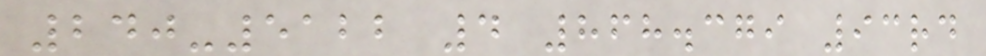240-5122 4 868.379 93rd
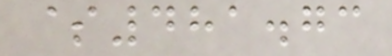$481.73
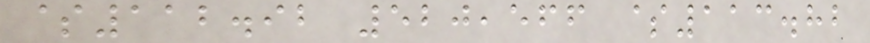$112.92 520,566 $113.82
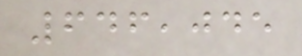646,045
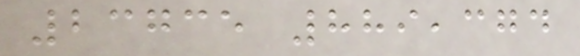23735 889,374
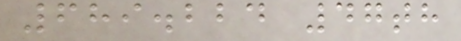689.224 47th
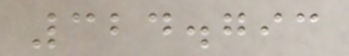324.793
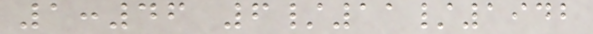1:46 6/11/1942
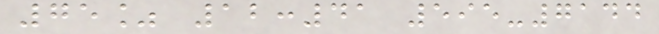75% 12:41 595-7144
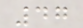47
